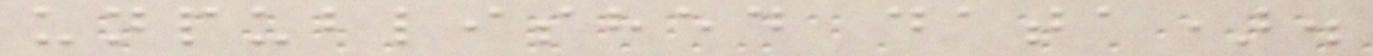unpublished data).
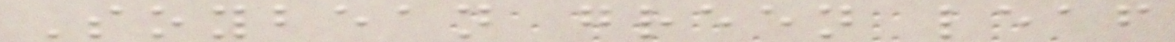Soybean green leaf
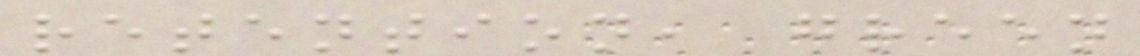retention, green
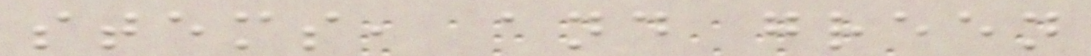stems, and green
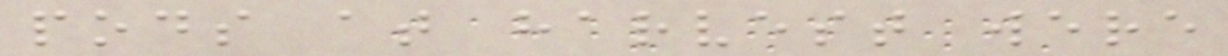pods at harvest were
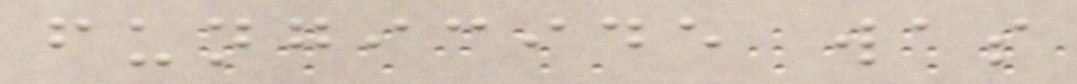fungicide was
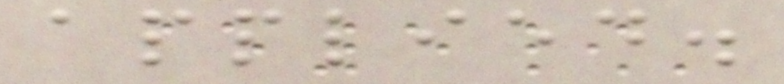applied.
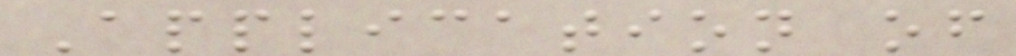Application of
